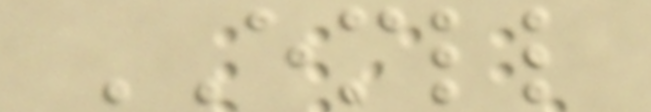EMLL
